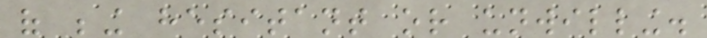of being hesitant or unwilling.
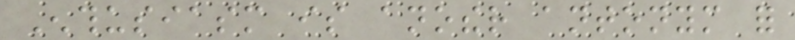Enthusiasm is another antonym for
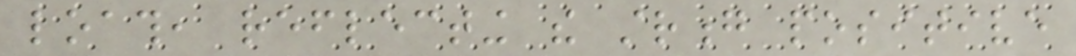loath, reflecting the strong positive
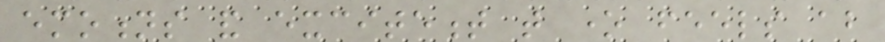emotions and excitement that one feels about
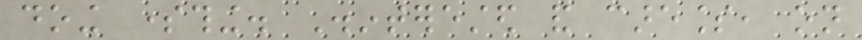doing something. Disinterested and careless, on
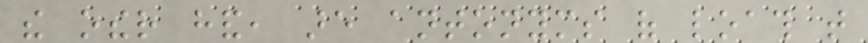the other hand, are antonyms of loath that
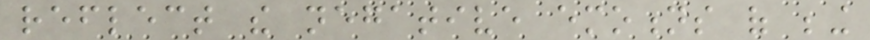reflect the negative emotions of being
